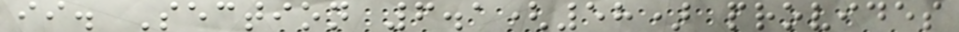ii. Section 6.1(58) provides
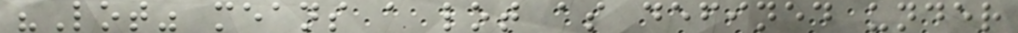"Lot" means a lot as defined under
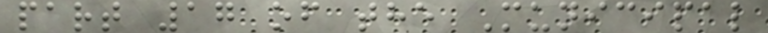part 17 of the Municipal
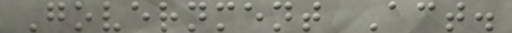Government Act.
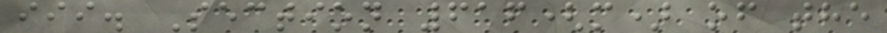iii. Section 616(m) of the
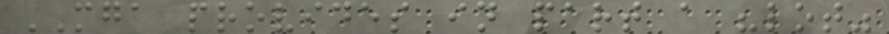MGA provides in part a "lot"
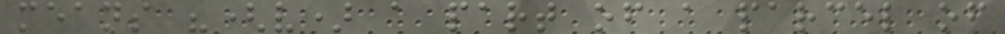means "(v) a part of a parcel of
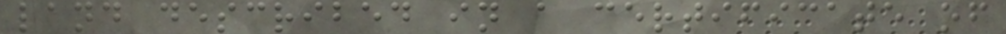land described in a certificate of
